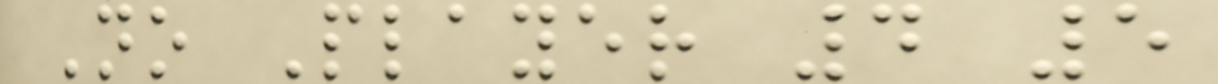No Player 4 5
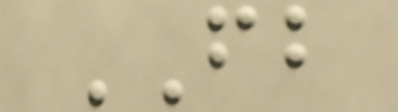FB
